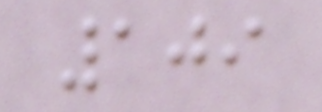109
